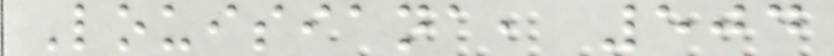Louisiana, 504
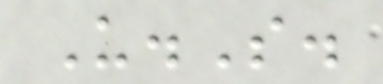U.S.
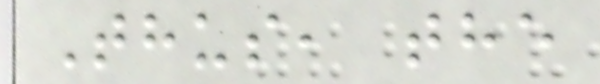Thus, the
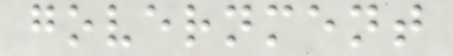government
